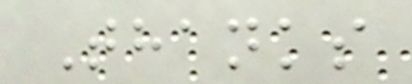Thanks
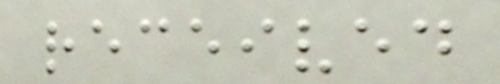received
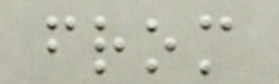from
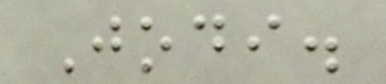Jodi.
